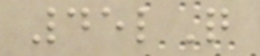45lQ
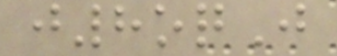j8oqJ
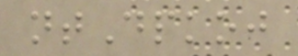ntDpkoj
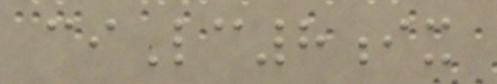ciLc8ix
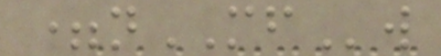=nMFw
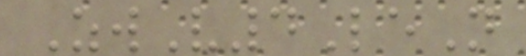ZwV4LeN
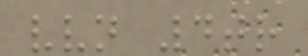vvn 4tr
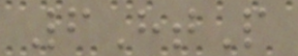6HtP
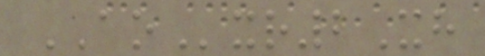AOxr2Xh
